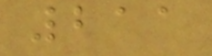211
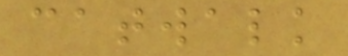catwalk
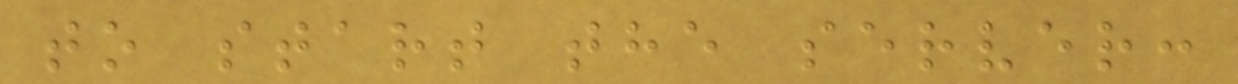to start the server:
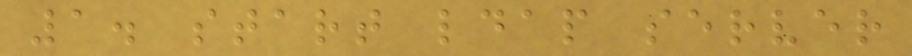1. start ldap server
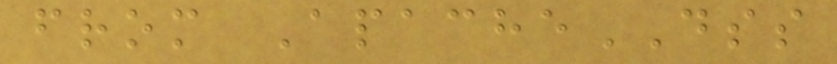from ApacheDSS
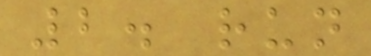2. run
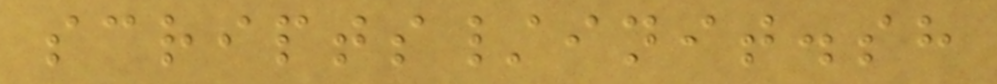scripts/init.sh
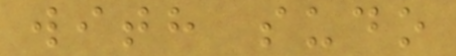with sudo
